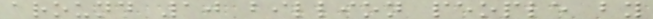around 10 billion people by
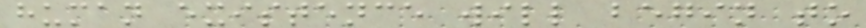human existence will begin to
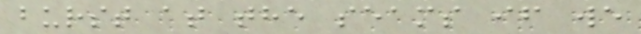burst at the seams if we
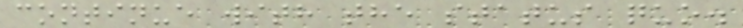continue with the status quo.
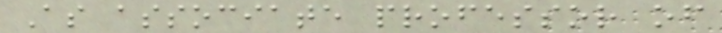As associate professor of
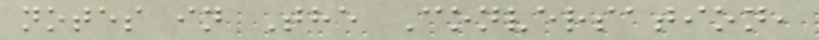notes in The Conversation,
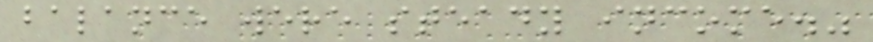balance were steady income."
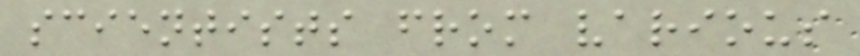scientists from various
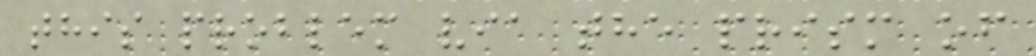this problem via the prism of
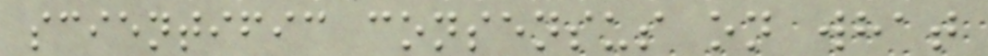scientific consensus on what
